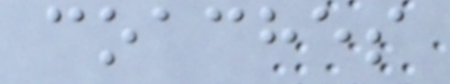coaches
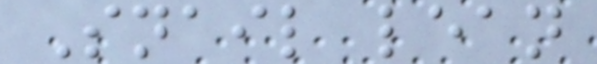Snail lean
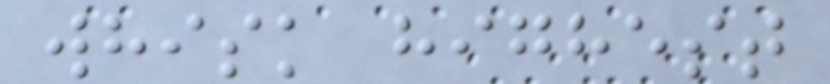whisk highest
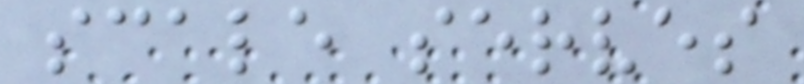scale serves
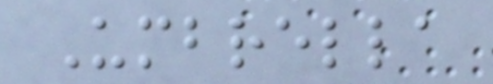Umbrella
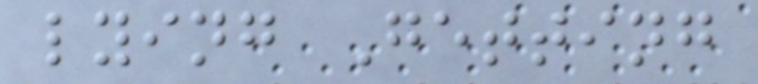lying Getting
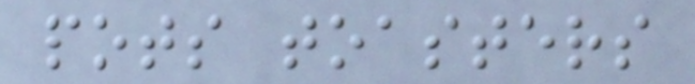pots toasters
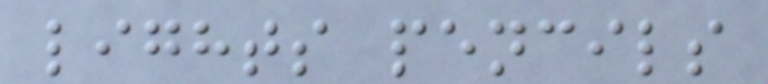lights pencils
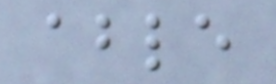able
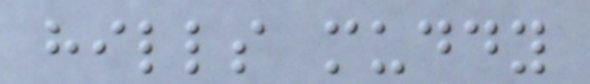hills muddy
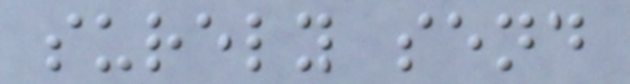surely send
